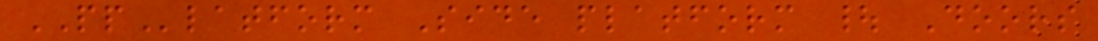PPlatform Side platform | Doors
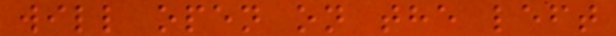will open on the left
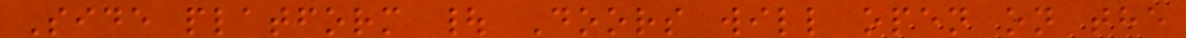Side platform | Doors will open on the
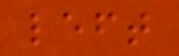left
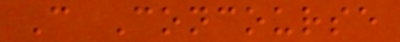C Concourse
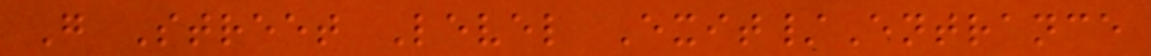G Street Level Exit/Entrance
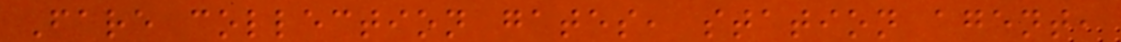Fare collection gates, station agent,
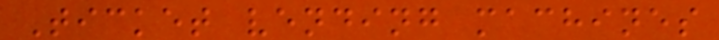Ticket vending machines
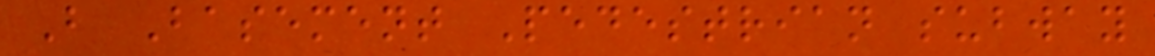B Basement Pedestrian subway
